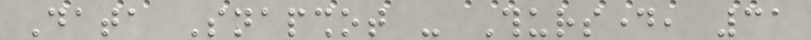Data Snapshot - Thursday, 31
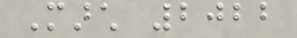March 2022
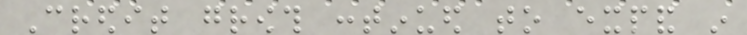Credit growth continued to expand in
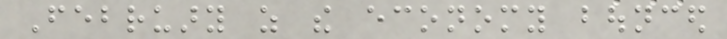February as the economy bounced
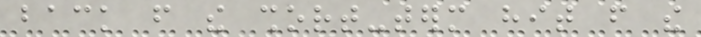back from the short-term hit from the
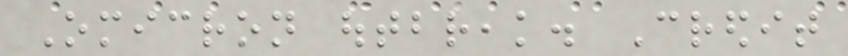Omicron outbreak. Credit
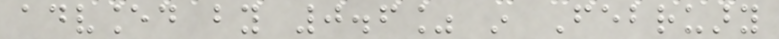advanced by 0.6% in February
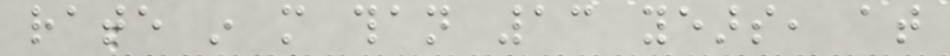rate in more than 13 years, at
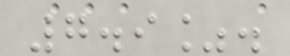7.9%.
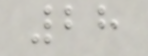28
